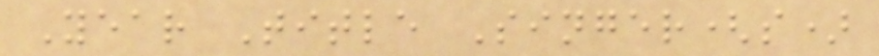Year Title Singer(s)
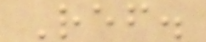Ref.
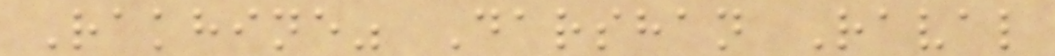Rakhine" Darshan Raval
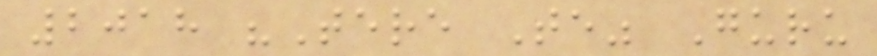2018 "Tere Te" Guru
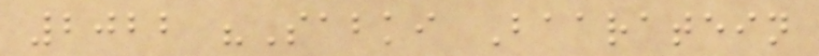2022 "Sabki Baaratein
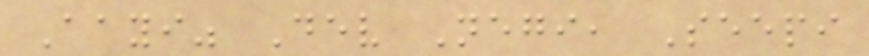Aayi" Dev Negi, Seepi
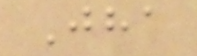Jha
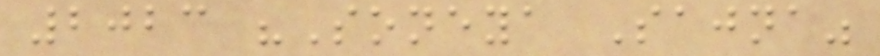2023 "Soneya Sajna"
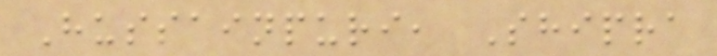Hussainpuri, Shipra
